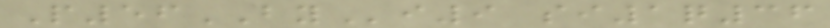P56BYi9 si1q36
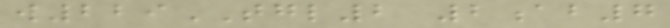w229TGL2 2ab7
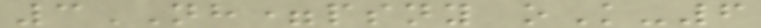3NH=psny oK-6
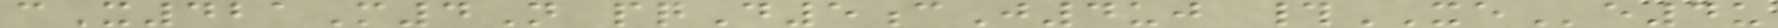cX421M4N pqD5cJ4uj #XEe4u
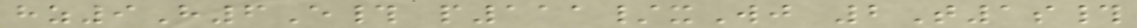hz9H6E# p111/xWj 2T1s#
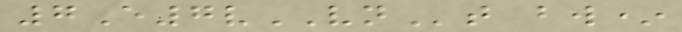7E7vVNt bw*
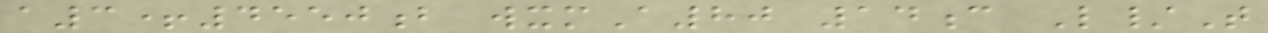a3+4550b wxmA80 14c L/T
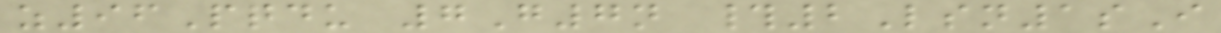z96Pqdu 7G7n #2Lsn1sI
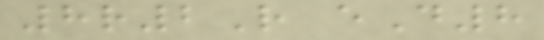8r2R eD8
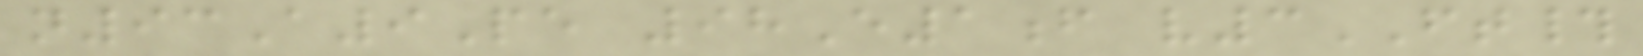n93A9Pe 98E1f v3FT#
